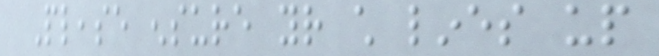Please ensure your child lines up
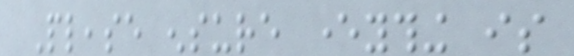Please ensure everything is
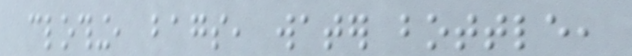clothing, bags, water bottle,
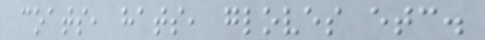coats, hats, gloves etc.
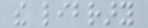the library
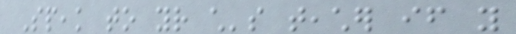Speak to your child's teacher if you
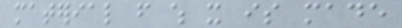material from which it is made
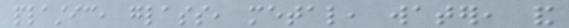plastic, glass, metal, water, and
